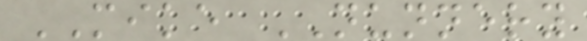MIKE NUNNERY
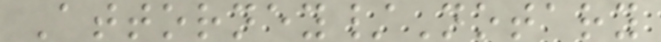Attorney/Notary
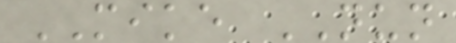MIKE NUN
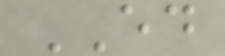ED
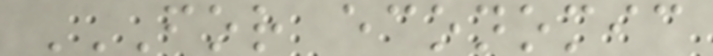FOR ECONOMIC
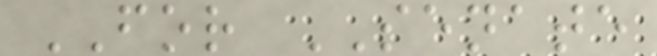FOR SENATE
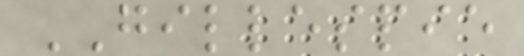GILLESPIE
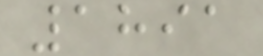1891
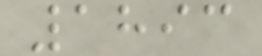1893
